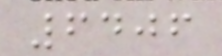6406
